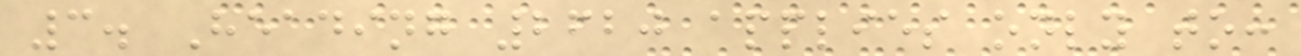3. Heading 2620 applies only to:
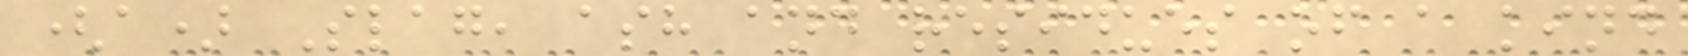(a) Slag, ash and residues of a kind
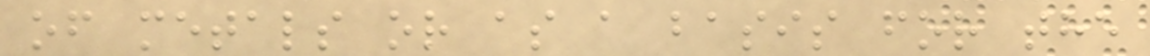of metals or as a basis for the
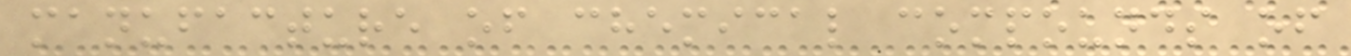manufacture of chemical compounds of
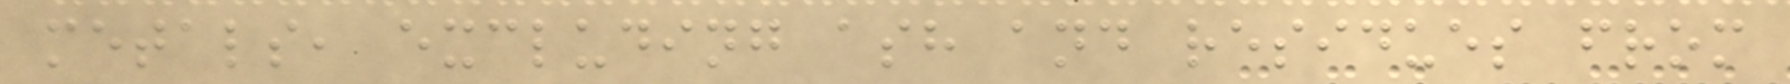metals, excluding ash and residues from
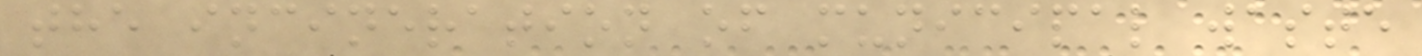the incineration of municipal waste
